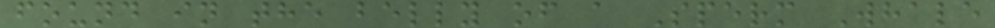found in the belly of a Sperm Whale
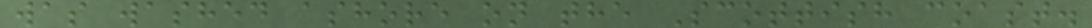was washed ashore on the Scottish coast.
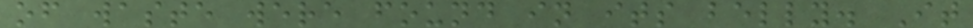of waste were found in its belly. It
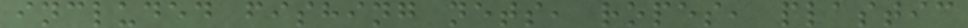included fishing nets, ropes, plastic
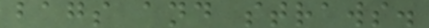bags and straws.
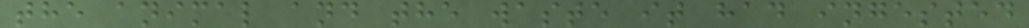the animal and the waste it had ingested
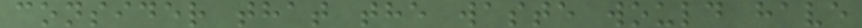consider that the waste would have
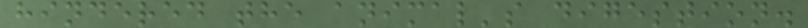hindered the animal's digestion.
